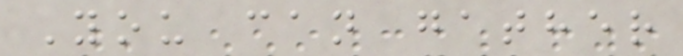You can gather
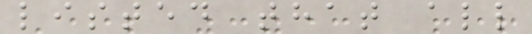listed that all
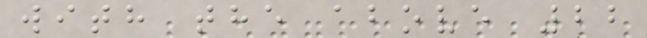with the above 22
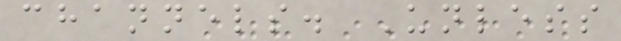channels. Unless
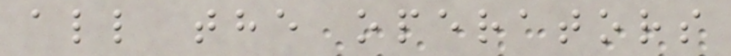all the operators
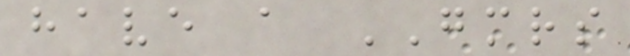have a GMRS
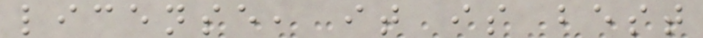license, it is best
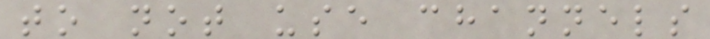to not use channels
